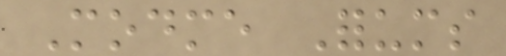Modme Forums
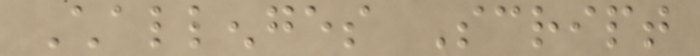Challenges Script
